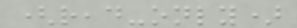(read-only)
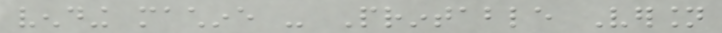vending machine - Printable Version
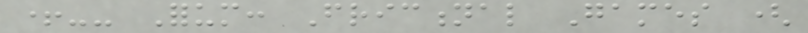+-- Forum: Frictional Games (
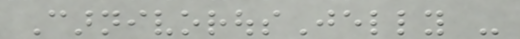CarnivorousJelly -
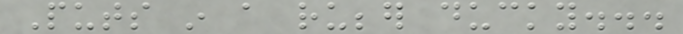Puts in a rubber ducky...
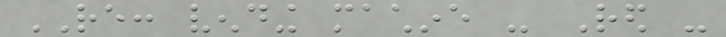RE: vending machine - Red -
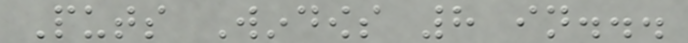Puts Windows 8 in...
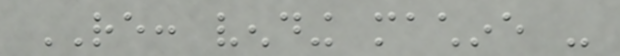RE: vending machine -
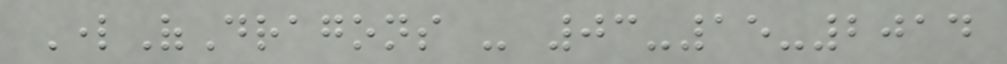LordOfDragons - 03-15-2014
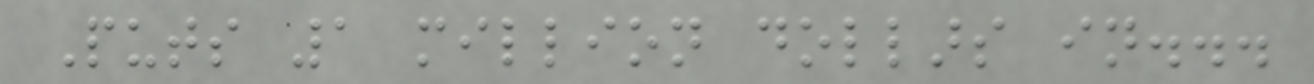Puts 1 million dollars in...
